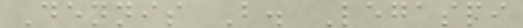Dennis B. Legaspi
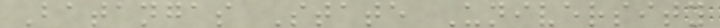Batangas State University
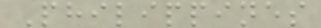Philippines
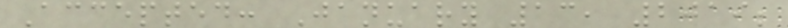Accepted: January 13, 2019;
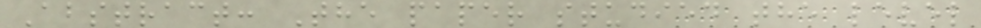Abstract: The paper studied the level
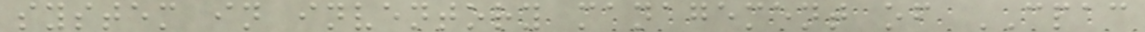system in inventory management of CPAC
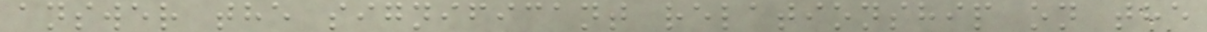answer the significant relationship on the
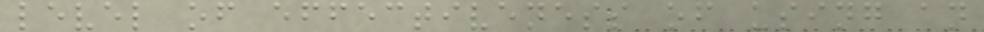level of effectiveness of using an
